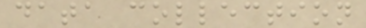data collection
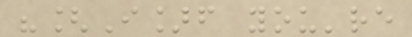"[I]f you're
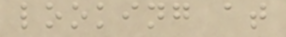looking at
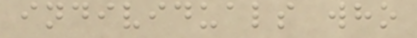individuals who
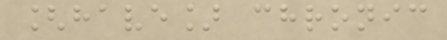[have] chronic
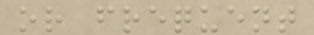or frequent
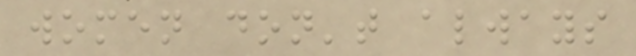women don't always
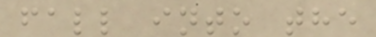fall into the
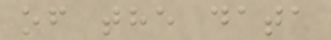of the data
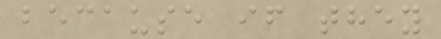because if they
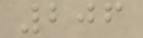206
